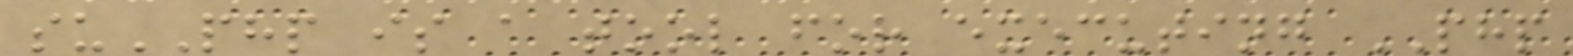suPHP is a tool for executing PHP
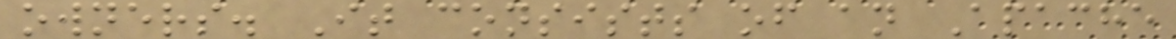owners. It consists of an Apache
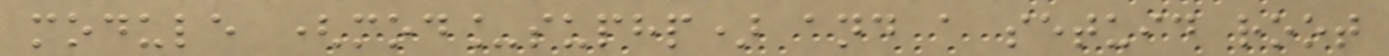module (mod_suphp) and a setuid root
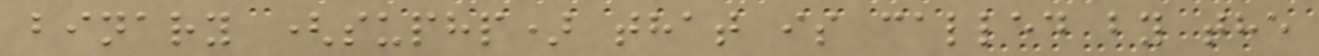binary (suphp) that is called by the
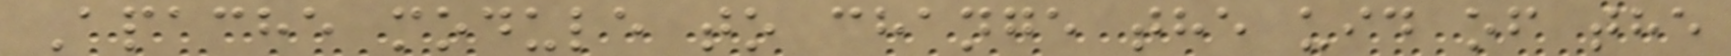Apache module to change the uid of the
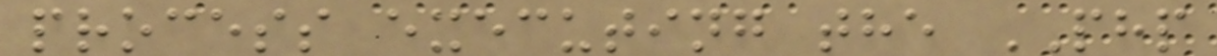process executing the PHP
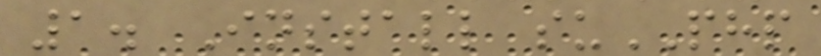1. Install suPHP
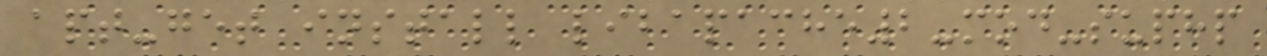apt-get install libapache2-mod-suphp
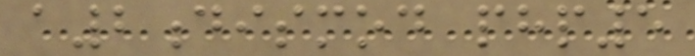a2dismod php5
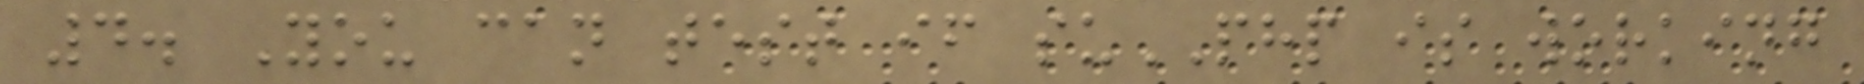4. You can test if suPHP is working
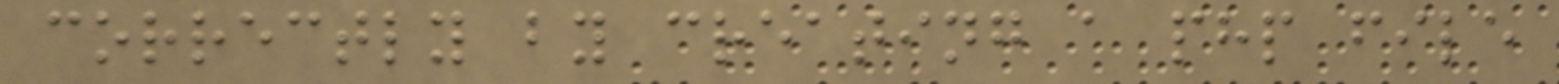correctly by creating a php file
